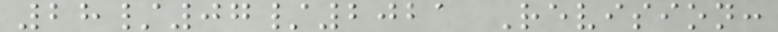28/07/2021 Revision:
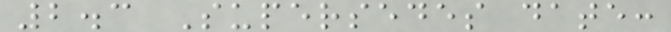2.3 Supersedes date:
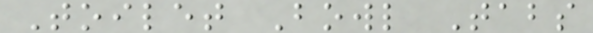Toilet Bowl Tabs
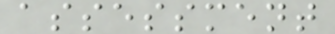assessment
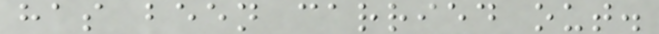has been carried out.
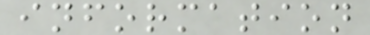information
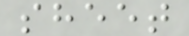sheet
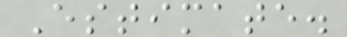Estimate.
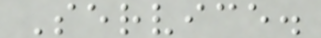Service.
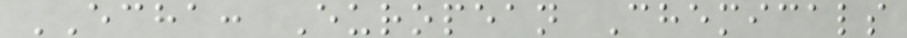ECHA: European Chemicals
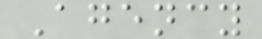Agency
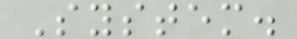System.
